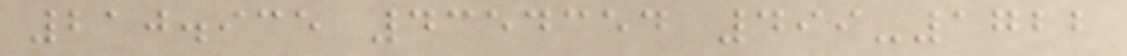210.935 4354354 499-1722
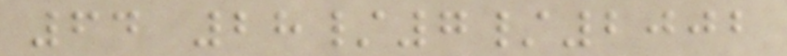64 28/7/2002
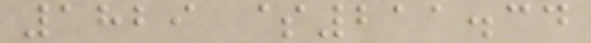1829 $211.34
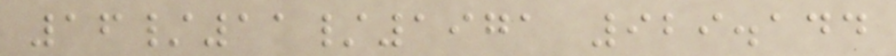16/11/1971 929.144
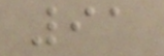91
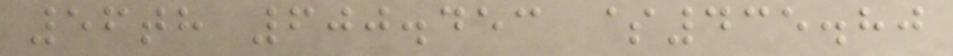56th 600.453 $435.80
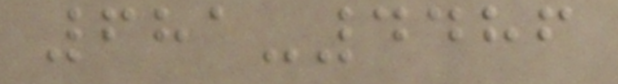681-4486
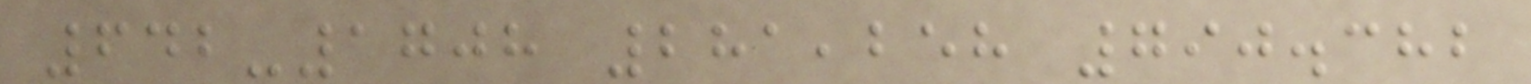642-1708 281,258 790.382
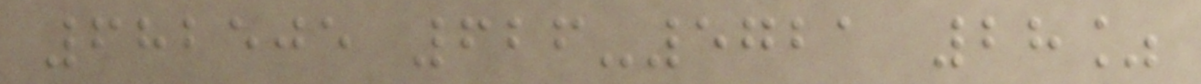682505 626-5721 28%
